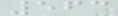563
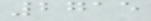2715
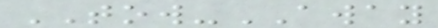TOW-AWAY
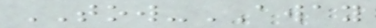TOW-AWAY
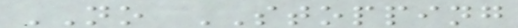NO STOPPING
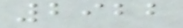2922
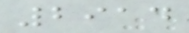2914
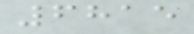6815
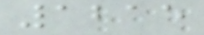1215
